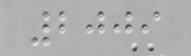2009
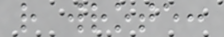r wrote:
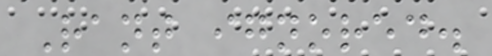Rant ignored.
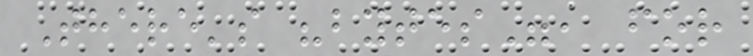There's "bytes", for
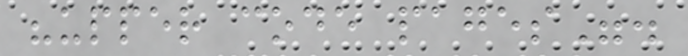"upper code pages".
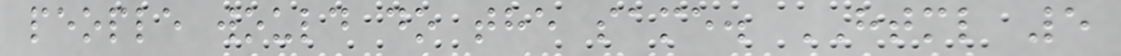people would do the same. HTML 5
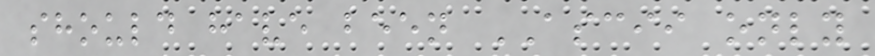should have been ASCII only
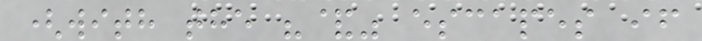(with the "&" escapes if
